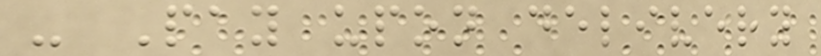- Pay upon delivery
